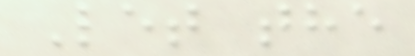Let the
